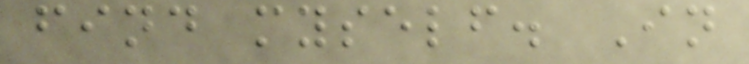find myself. In
